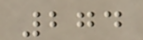274
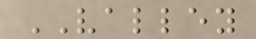VALLEY
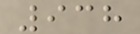938
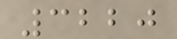3220
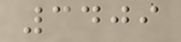3409
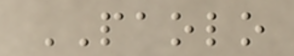PAOLO
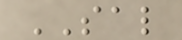SAL
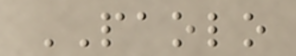PAOLO
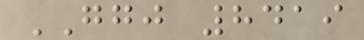GGJ 8419
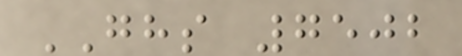GHS 7502
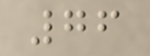76
